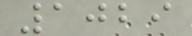1029
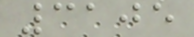3105
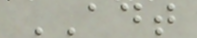ADT
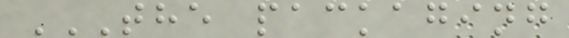THE PACKAGING
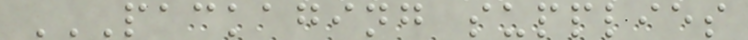PACKAGING SUPPLIES
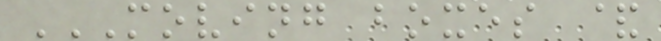MOVING BOXES &
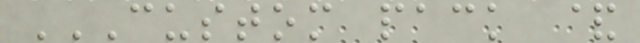CUSTOM PACK &
